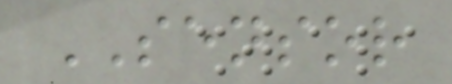SENSOR
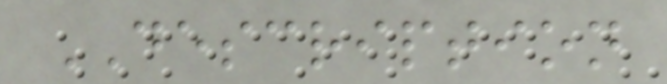DESCRIPTION
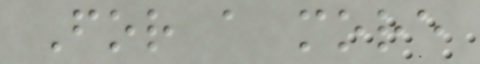For a more
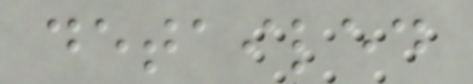detailed
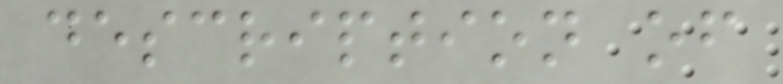description of
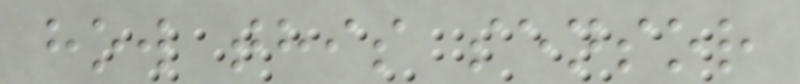how this sensor
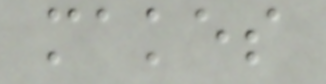makes
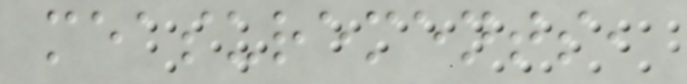measurements,
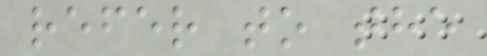refer to the
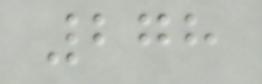278
